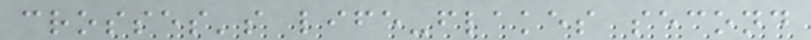crosses's life-flakes second
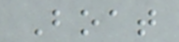Boat
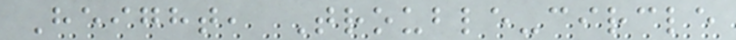Height, Trouble-circle
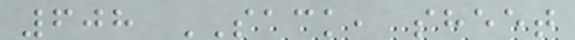608 SACK, sheet
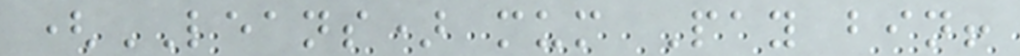(LEANS) mum Pay bin!
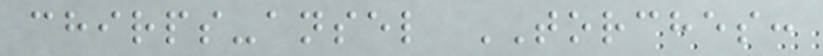chirps-ansel TORCHES:
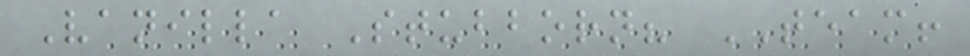Vanilla Stubborn? TEAM!
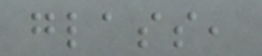glass,
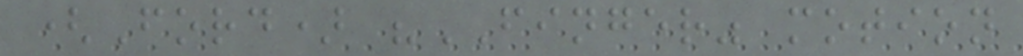(Ford) "FINGER" motion
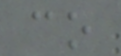co
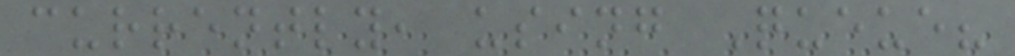currently, using Queue?
